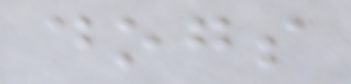dogs
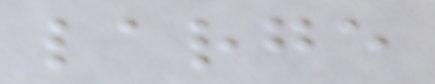large
